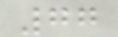77
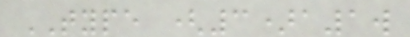TYPE (3)a1w
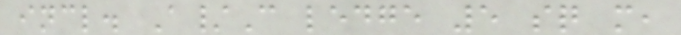incl. A/C ledge 5 sq m,
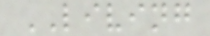LIVING
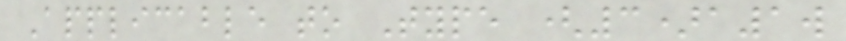Applicable to Type (3)a1w
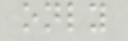only
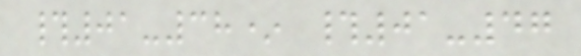#01-38* #01-47
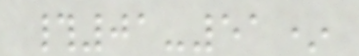#01-51*
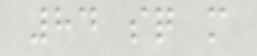84 sq m
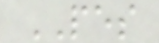PES
